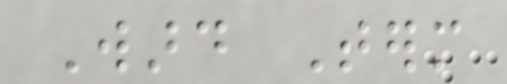Ward Term
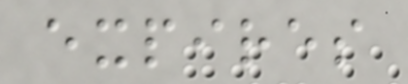expires
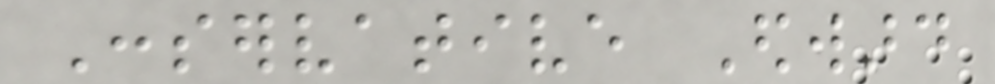Conservative Edward
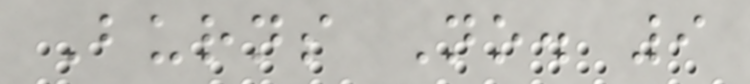Burns No. 9
